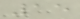15
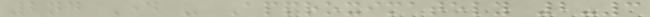2nd Day - Approximately 2-3
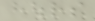hours
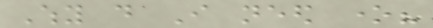Why do I need one?
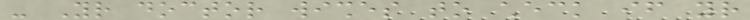- Your doctor wishes to check if your
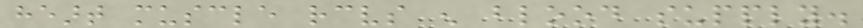heart muscle receives enough blood supply.
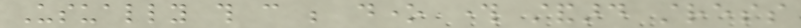Usually this can be done through standard stress
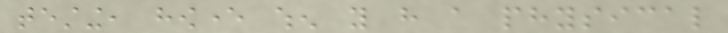testing, however when you have a physical
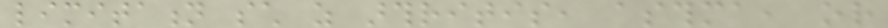limitation such as arthritis, asthma, or
